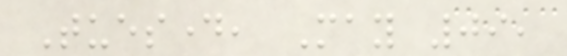Tuesday, May 09,
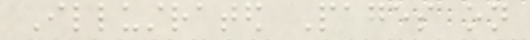Illustrated Pages on
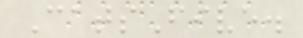CatsFive.
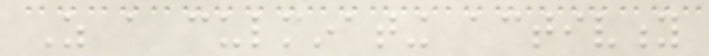As a culminating activity
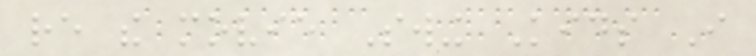re the movie Swing Kids I
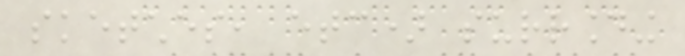sketches, etc) surrounding
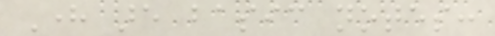Here are basic notes:
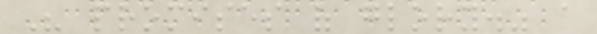His promises of glory." a
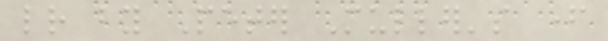letter by Peter Muller's father
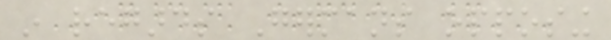in regards Germans opposing
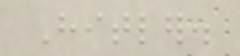Hitler.
